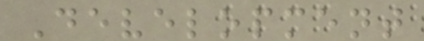Development
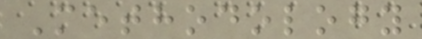Methodology
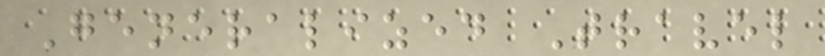Generalized Travel
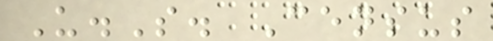U.S. Census
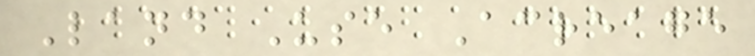Land Use Acreage
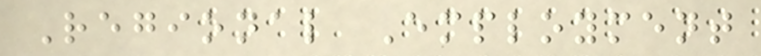Regional Employment
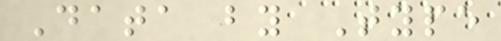Data by Type
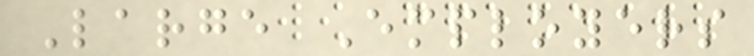Large Employers
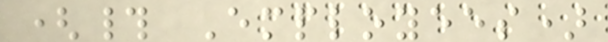(# Employees)
